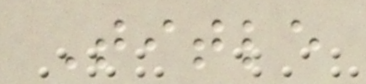Title
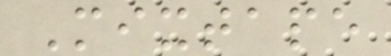Mixtape
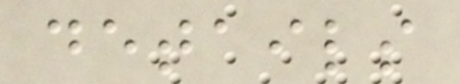details
